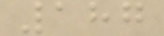187
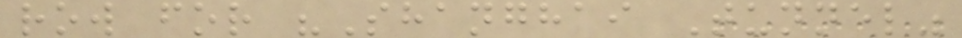row for "Shanghai Tunnel"
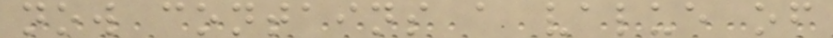now contains a value of
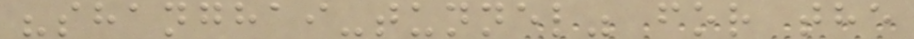"shanghai-tunnel" for the
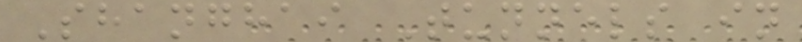Shanghai Tunnels in
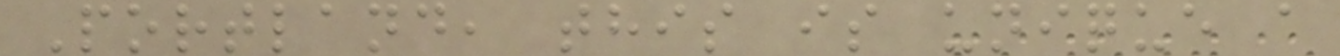Portland, this is unique a
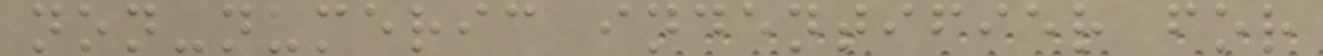non-numeric indentifier for
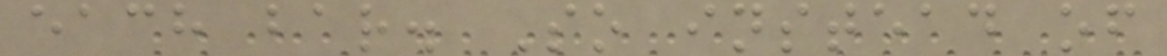each bar. So instead of
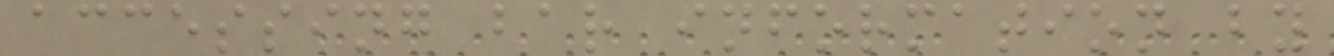accessing bar information by
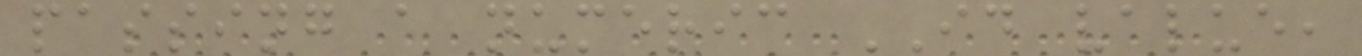passing a numeric ID value,
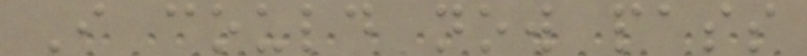I could now pass
